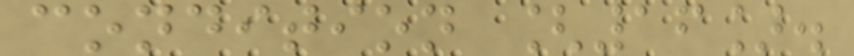condition [16].
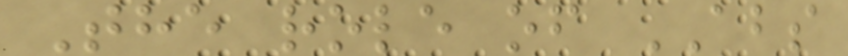The role of ABS
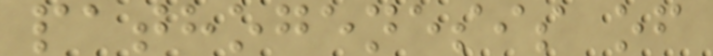pathogenesis of
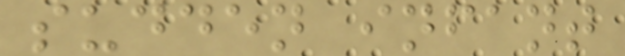sudden infant
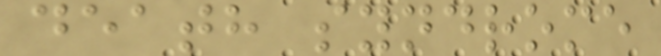death syndrome
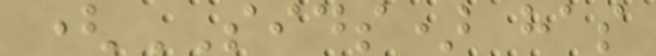(SIDS) has
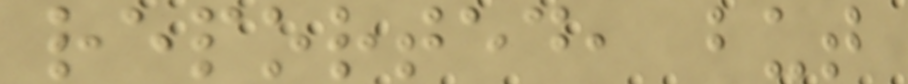reported, but
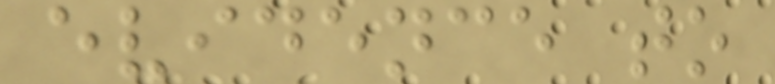evidence to
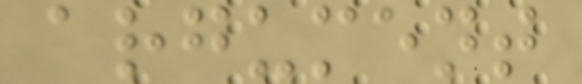argument
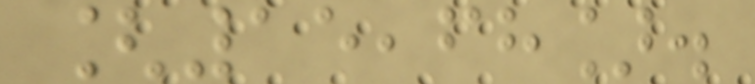[15,68].
